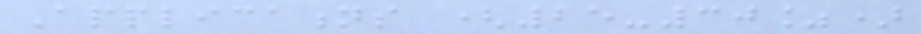Applications (25-30%)
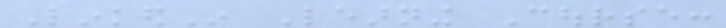LinkedIn Learning Course:
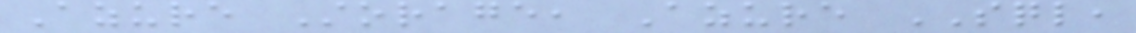Azure Storage, Azure SQL,
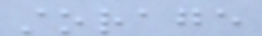storage
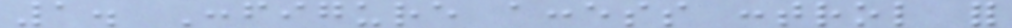1. Configure access control for
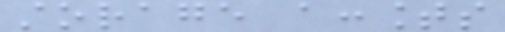storage accounts
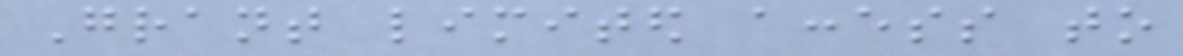Grant limited access to
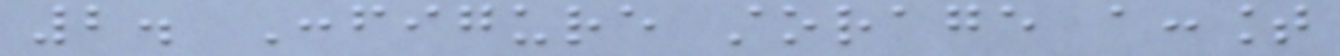2. Configure storage account
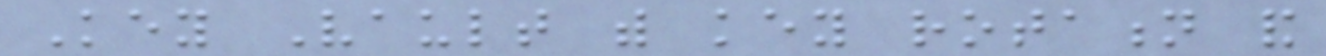Key Vault with key rotation and
